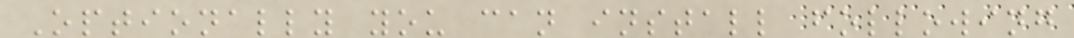Optionally you can install following
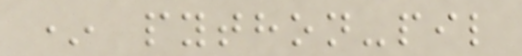* python-pil
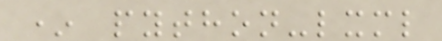* python-lxml
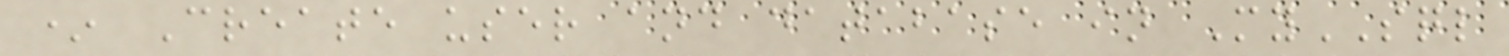* Create user and database in MySQL
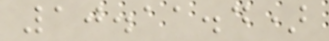10.11.4)
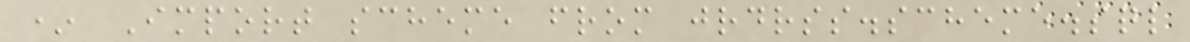* Import scheme from jrdrss.scheme.sql
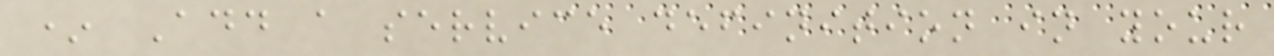* Add a service definition in your
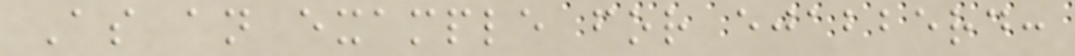As an example for ejabberd:
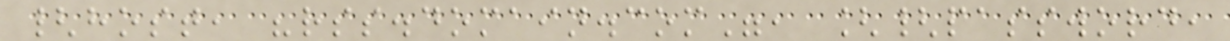{host, "rss.domain.com", [{password,
